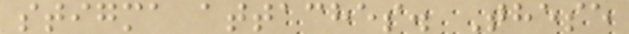stigma attaches. These
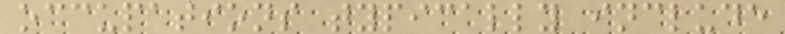occupations typically include
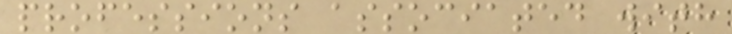professions associated with
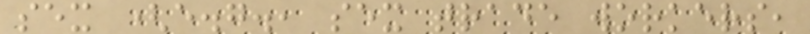sex (e.g., sex trade workers,
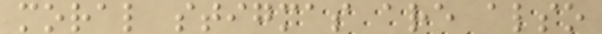moral stigmas are also
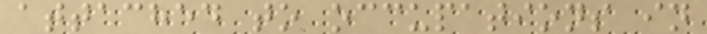attached to occupations in
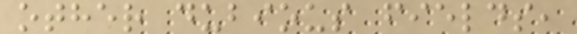other dubious fields,
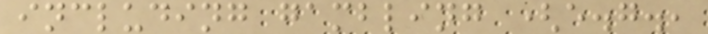including gambling (e.g.,
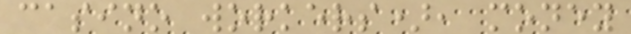casino workers), money
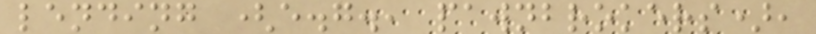lending (e.g., pawnbrokers),
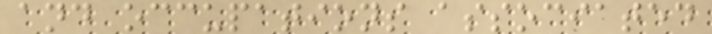and occupations associated
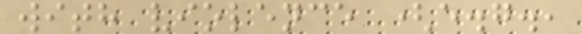with violence (e.g.,
